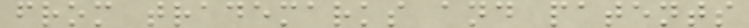from trademarks and patents
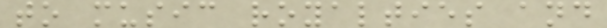to music royalties and
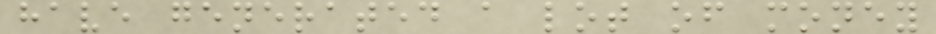have generated a lot of money
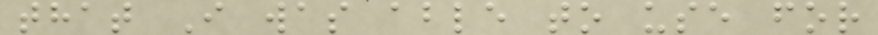that I was able to use for
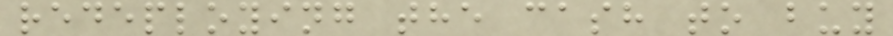redeploying the cash to buy
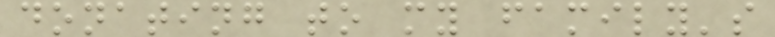donating to my family's
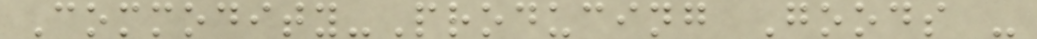Commodity-Producing Goods -
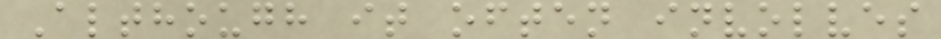Although it often involves
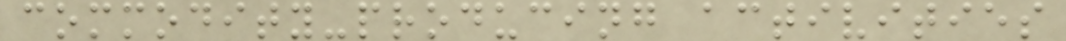commodity-producing activities
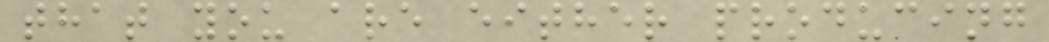that you are either producing
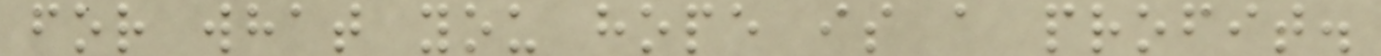for what you hope is a profit.
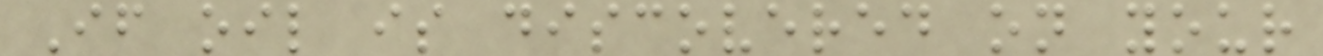If oil is discovered on your
